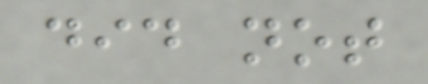did not
